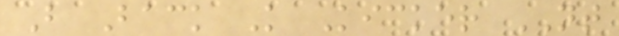B Back K Kicker NT
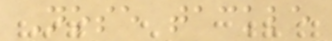Nose tackle
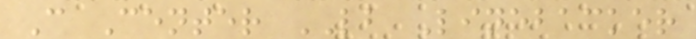C Center LB Linebacker
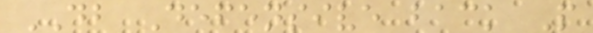DB Defensive back P
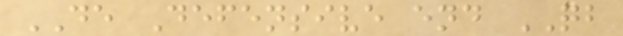DE Defensive end QB
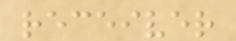receiver
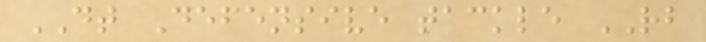DT Defensive tackle RB
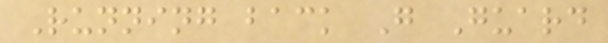Running back G Guard
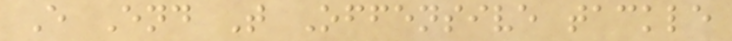E End T Offensive tackle
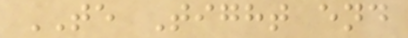TE Tight end
